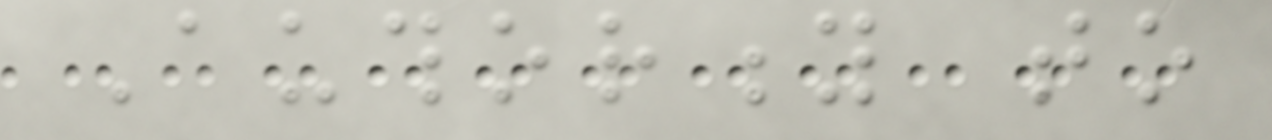Authority to
